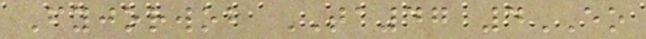Fyjorwob TA47 4EO
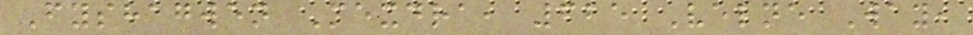Fyshagwen Mexdra, 625 Velne Way,
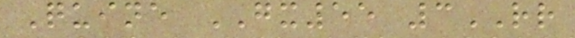Quine GX55 3RR
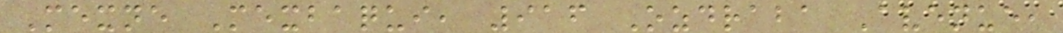Mexne Mexbaqui, 916 Ozdraba Avenue,
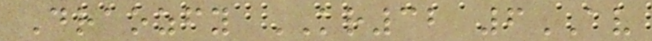Draozfy KR32 6AV
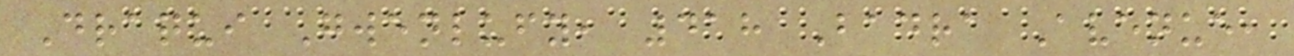Draqui Gwenlufy, 418 Badra Avenue,
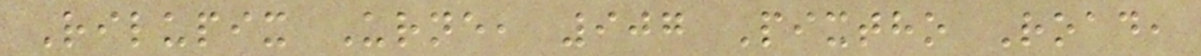Rilupix Urne, 907 Pixtho Road,
